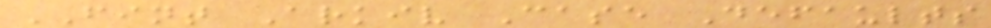FINT Arkiv Case Defaults
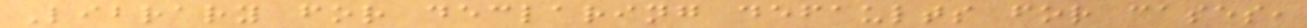Library for declaring defaults for cases,
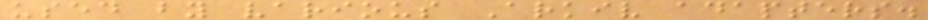used by various Arkiv adapters.
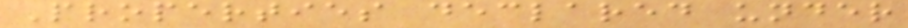Properties declared under
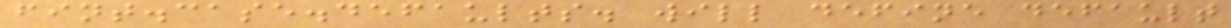fint.case.defaults. will define default
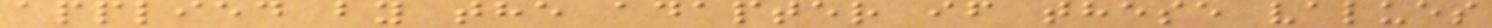applied by the adapter if these values
